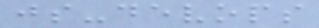js-devops
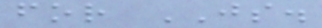for JS.
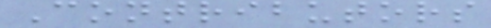Contributors
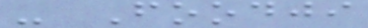- Foodji
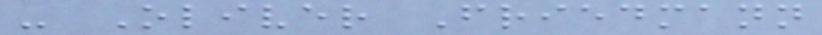- Oliver Friedmann
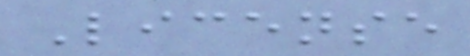License
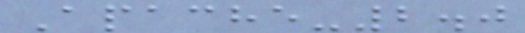Apache-2.0
